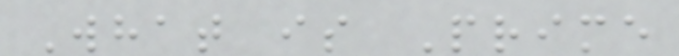What is Prime
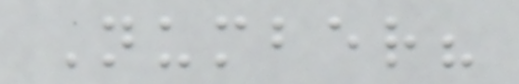Number?
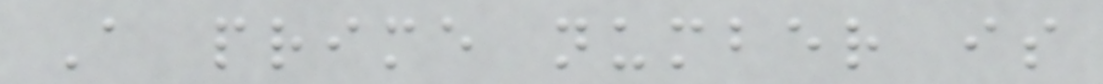A prime number is
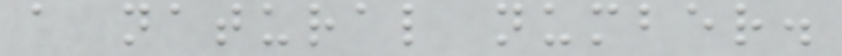a natural number.
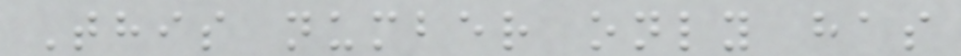This number only has
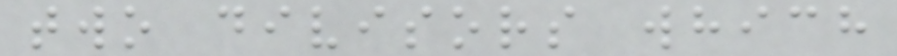two divisors which
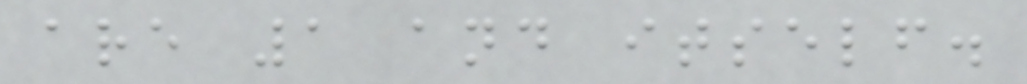are 1 and itself.
